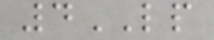4LP
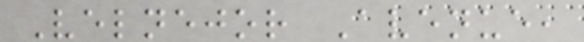Velnejor Avenue,
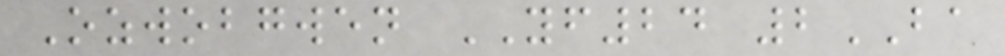Ozwobgwen YF24 2BA
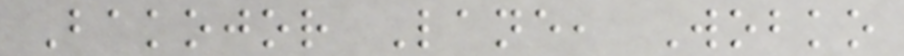Bakojor Lane, Wobko
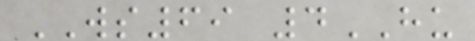WS69 4HU
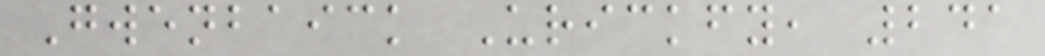Gwenbaick Urickfy, 241
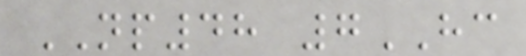NP48 7HC
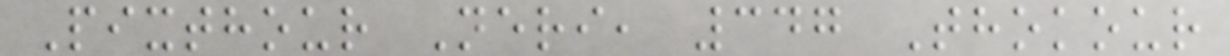Pixthour Neri, 347 Thokour
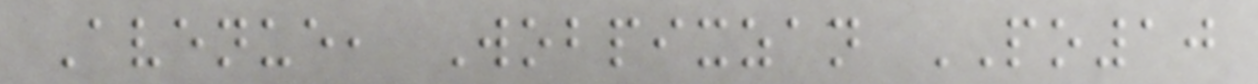Avenue, Wobpixzan PO10
